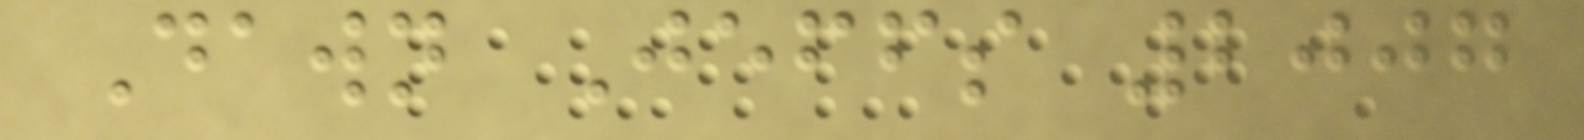Dawn Jeffs 2007
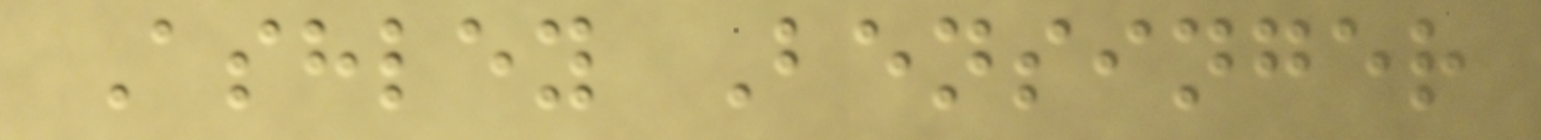Ashley Bensinger
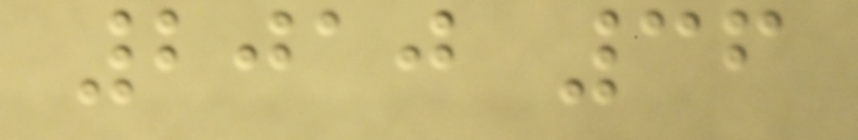2010 36
